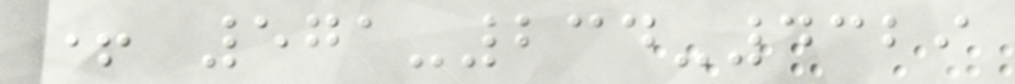+ 571-234-4329
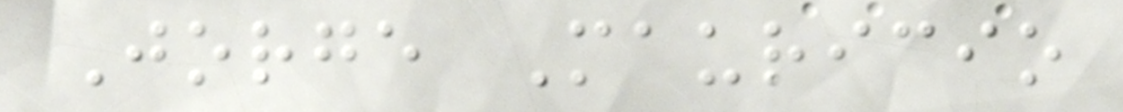Jorge Mauricio
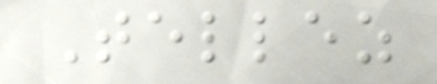Tellez
